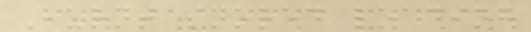Burnt snored loading
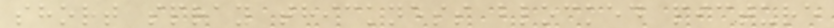short spray thickness blocked picture
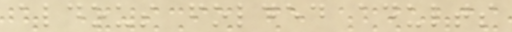aldous folded adults
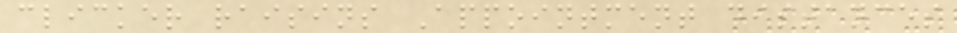clicker raisins Appointment distances
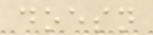doesn
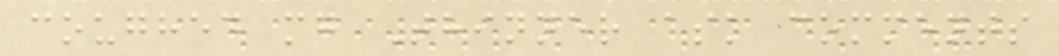coughed mg Thinner ask comments
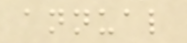annual
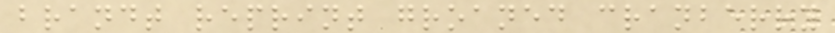brandt reprint groaned cranberry
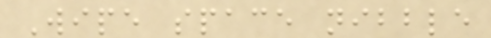Wipe space nibble
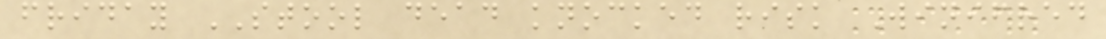friday STOOL dead knocked risk Winifred
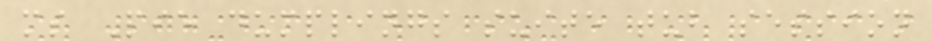ms Pie dumplings suite tub session
